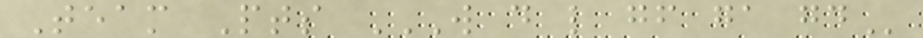Team Pts W D L GF GA GD
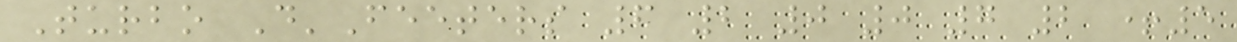Turbo D'Feeters 6 2 0 0 7 2 +5
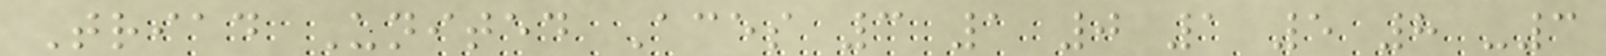Triad United Aces 3 1 0 1 5 8 -3
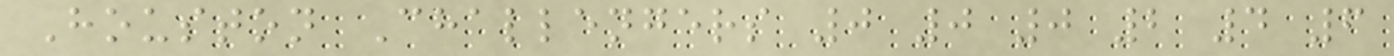Houston Challengers 0 0 0 2 4 6
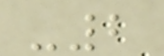-2
